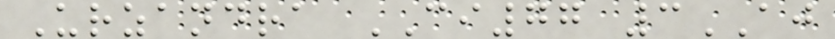Urzandra CI77 3AJ
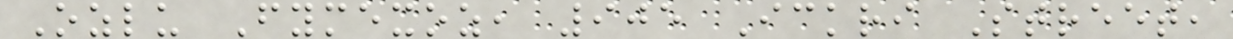Ozlu Fymexoz, 905 Ickri Street,
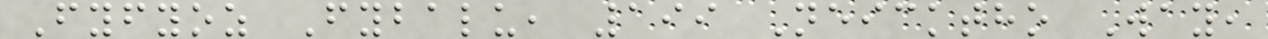Fyfyoz Fybalu, 199 Neicktho Way,
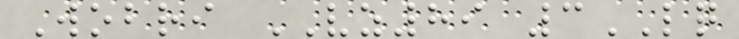Wobri VZ89 3LQ
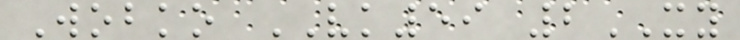Wobko VK59 2XY
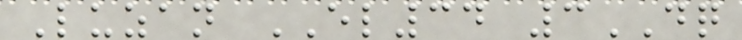Luzan EL34 3DQ
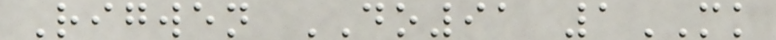Rigwen DO91 1MK
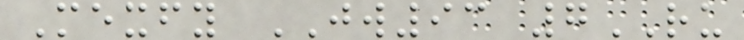Mexfy JW93 7RU
